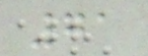71
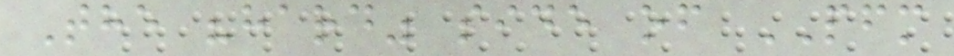The "hard" side of PFM
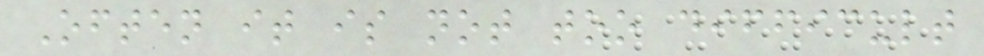Often it is not too difficult
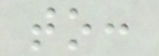to:
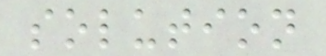solution
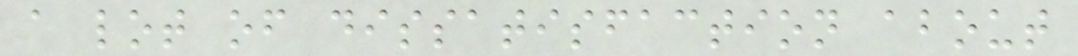a lot of dissatisfaction about
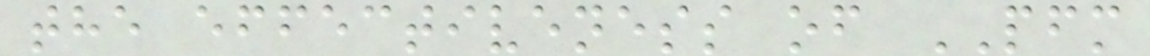the effectiveness of PFM
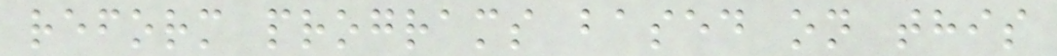reform programs based on this
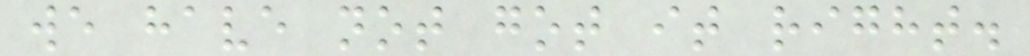we have not got it right.
